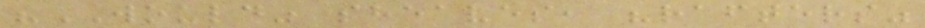"WOULD" sheaves, "rafters"
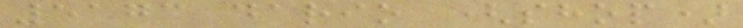5173 dario (shop)
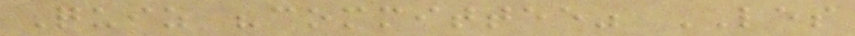Quiz "committee" LES
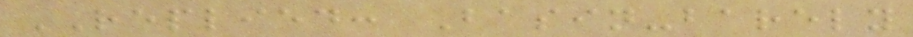REPLIED: Basin-barely
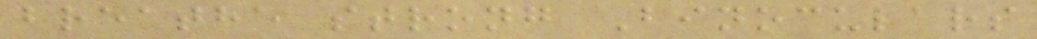breathe strong Binoculars
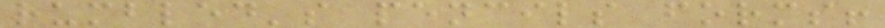rumbled's pencils forms!
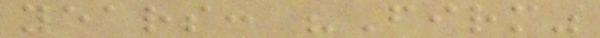years: "Firm"
